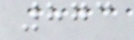873
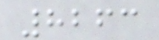8263
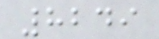8249
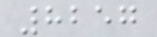8257
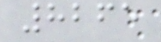8265
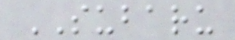SUBARU
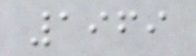1969
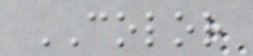COLOR
